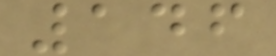146
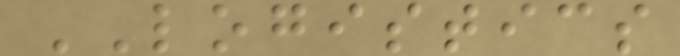LOGISTICS
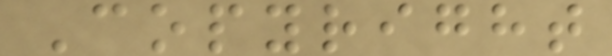Copyright
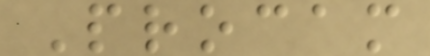Procam
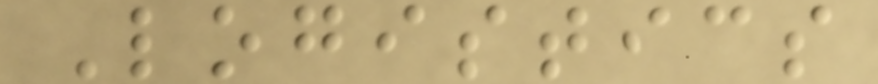Logistics
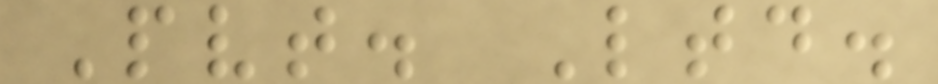Pvt. Ltd.
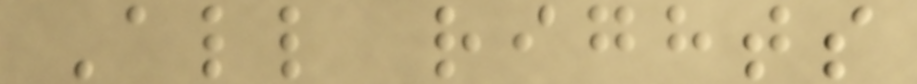All rights
